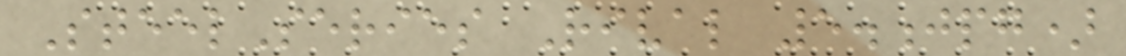SteelSeries Rival 5.jpg)
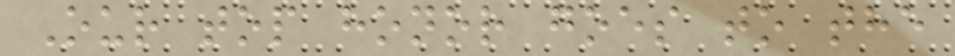Our top honor goes to the
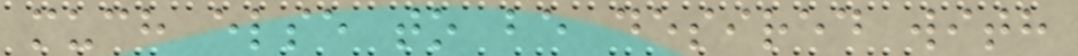much else to be desired with
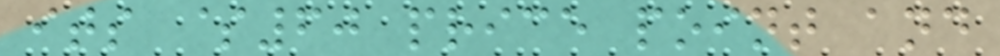its $60 price point and
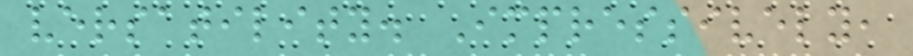versatility. Impressively,
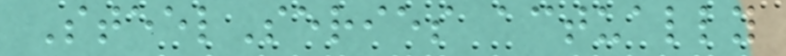SteelSeries actually
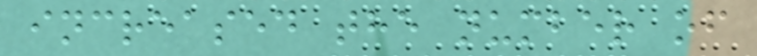increased the number of
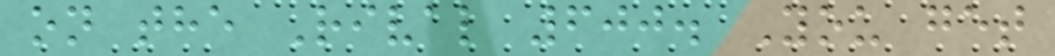on the Rival 600. You get
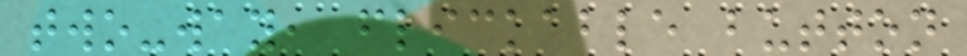two-way, flickable button
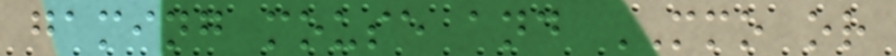gaming mouse and MMO or
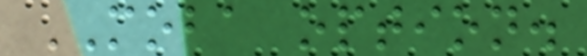MOBA option.
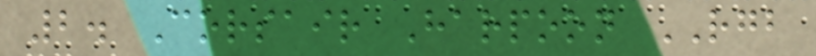2. Corsair Harpoon RGB
